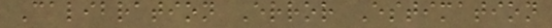Calibration Error Estimation
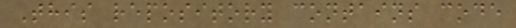This repository contains code
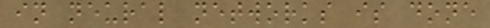in neural networks is done
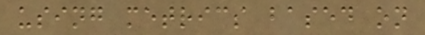using metrics based on
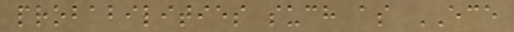probabilities such as ECE
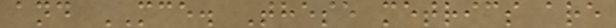and MCE. These metrics are
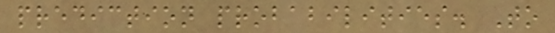prediction probabilities. To
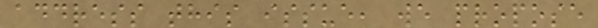address this issue, we propose
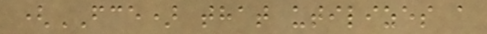(FCE) that utilizes a
